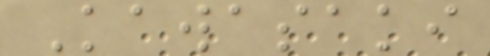Kawasaki
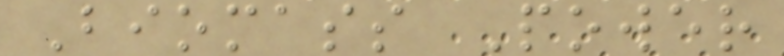Biomass Power
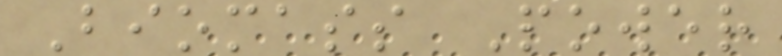Biomass Power
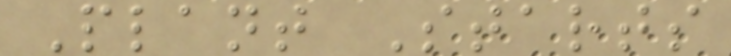Plant Starts
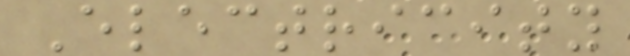Electricity
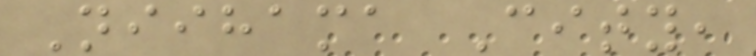Niihama City,
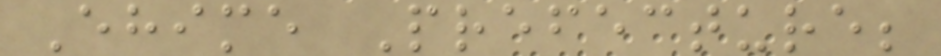Ehime Prefecture;
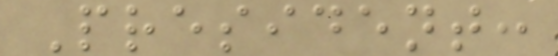President:
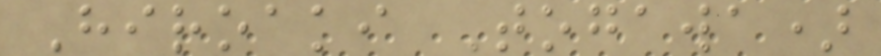Hiroaki Togawa)
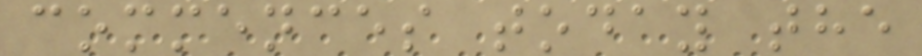commences today the
